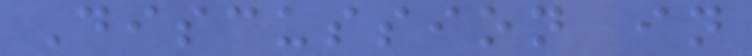Discussion in
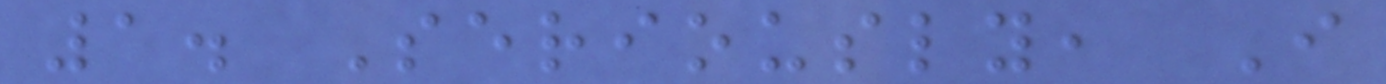1. Seriously, I
